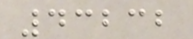43232
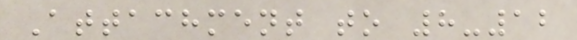Attachment to 8-12
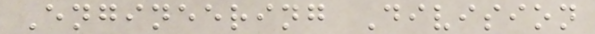Engineering Division
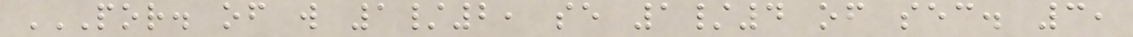POR. OF W 1/2, SE 1/4 OF SEC. 3,
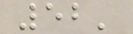52'
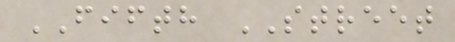FIFTH STREET
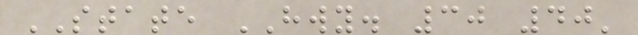STATE HWY. 30 40'
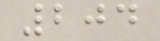204
